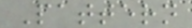Pattern
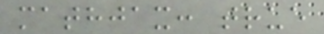mathjax: true
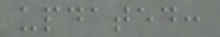updated:
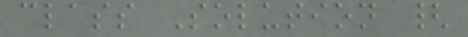class Solution {
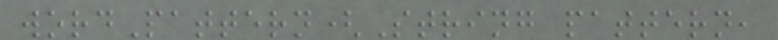wordPattern(String pattern,
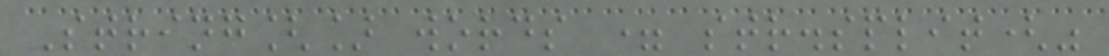String[] words = str.split("
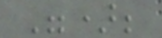");
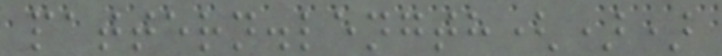pattern.length())
